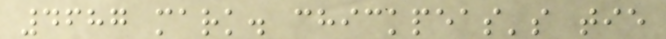4687 mark. chickpeas's tie
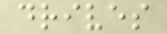drives
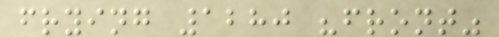frying 1280 "front"
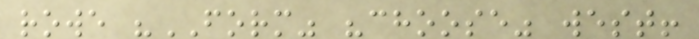rowe "FORM" "choose" west!
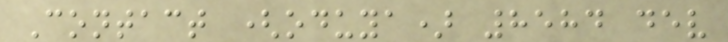Contact (oduya) 8584 dev
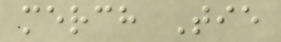merch Tie
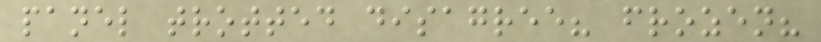panel trotted disagree? frozen?
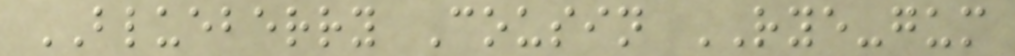BLUEBERRY Cousin RYE-gum
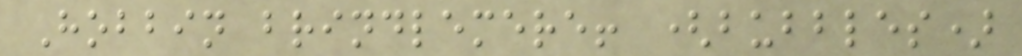Hobbin brindlemere! (bubbles)
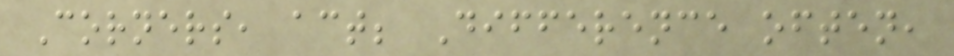Corners, act; Difference often,
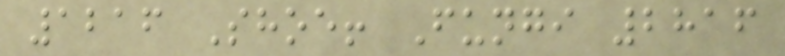1216 Shoe! Fungi 2816
